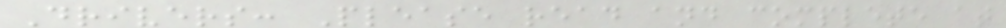Drivers: Please read and complete at
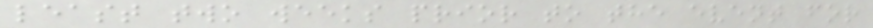least two weeks prior to the event for
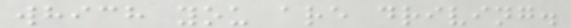which you are driving.
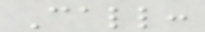Call:
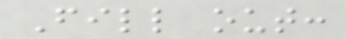Fill out:
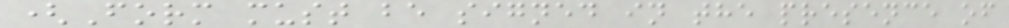(Form must be signed in the presence of
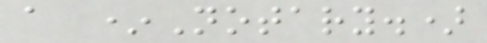a *Notary.)
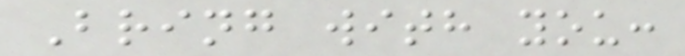Bring with you:
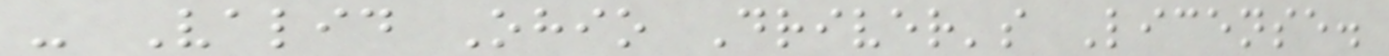- Valid Ohio Driver's License.
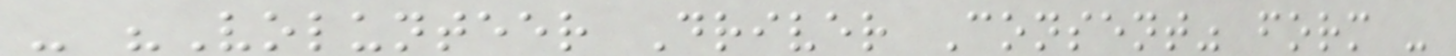- "Volunteer Driver Consent" form -
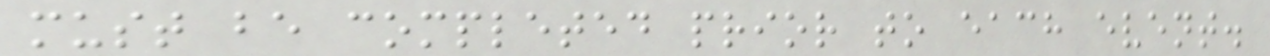must be completed prior to each event.
